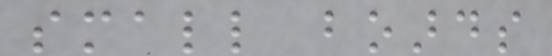small boards
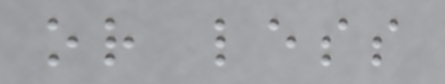or less
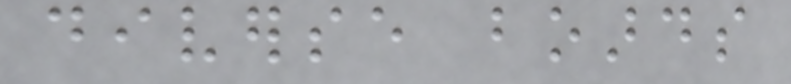diverse boards
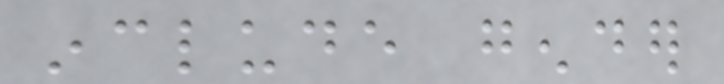include gender
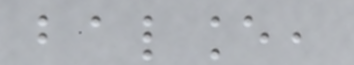balance,
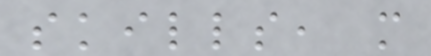skills, more
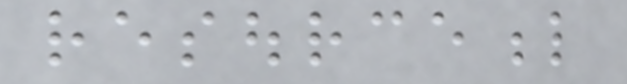resourceful
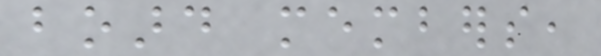board members,
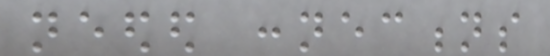needed connections
